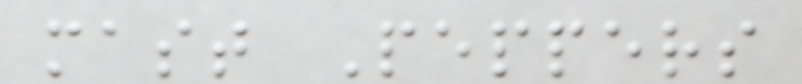mast Peppers
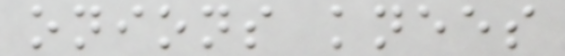onions knees
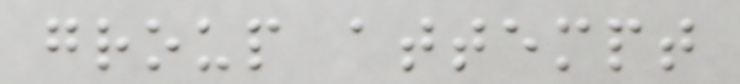group attempt
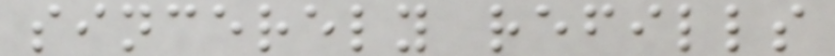sincerely refills
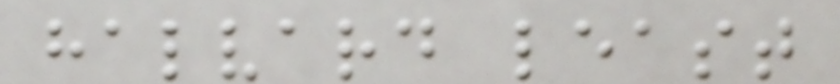halvard least
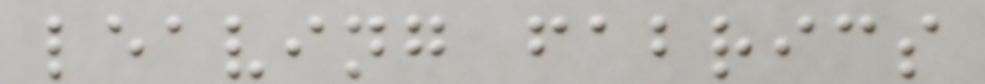leaving fabrics
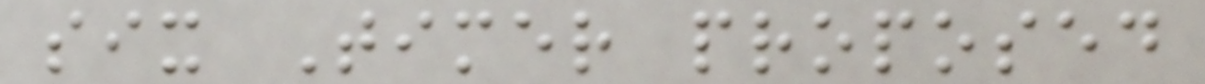six Timer proposed
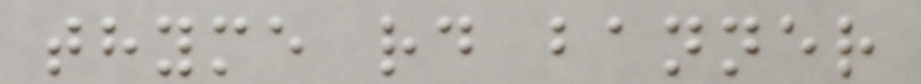thyme rd banner
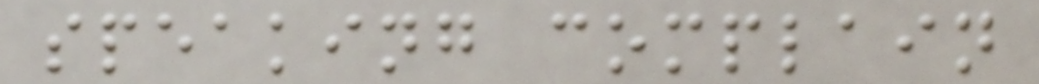speaking complain
